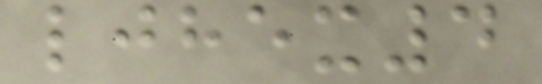ljhex4
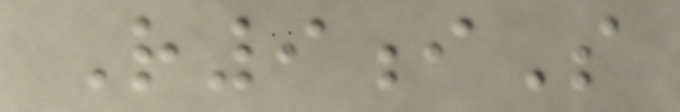R9iS
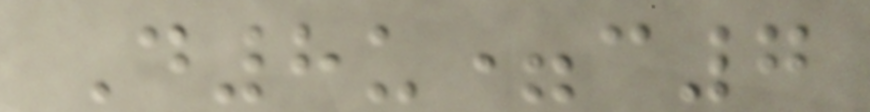D8u=c7
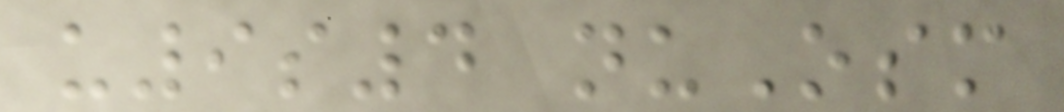u9s4 nuOsm
